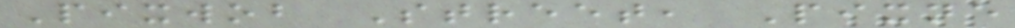Pixwob Street, Pixne
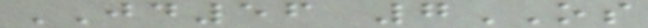JD56 7OS
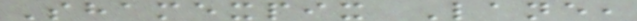Shamexpix Lane,
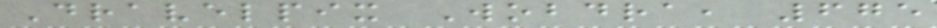Dravelpix Wobdra, 675
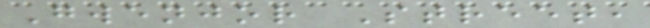Gwenjor Street,
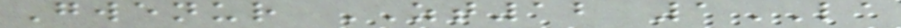Gwenur ZT12 1LA
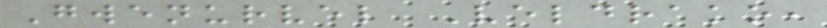Gwenurvel Veldrako,
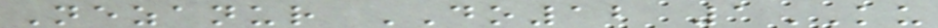Nezanur DO12 1KU
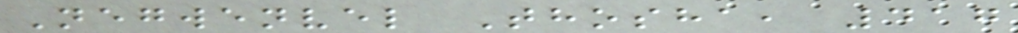Negwenvel Thosha, 417
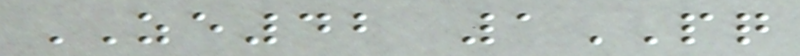ZE42 1PQ
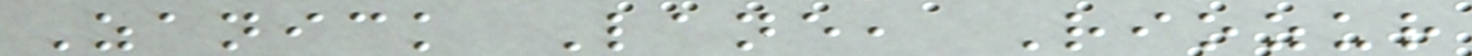Zanick Lane, Riozur
